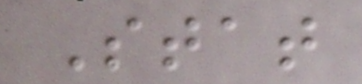Stat
